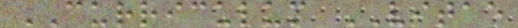CURRICULUM VITAE
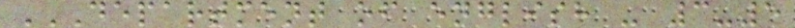DEPARTMENT OF ENGLISH - 3-5
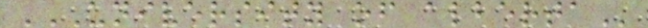UNIVERSITY OF ALBERTA
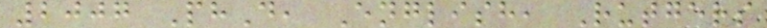2007 PhD, English, Rutgers
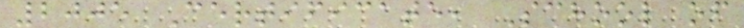2005 Certificate, School of
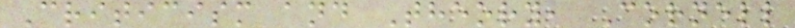Criticism and Theory, Cornell
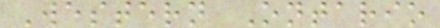Western Ontario
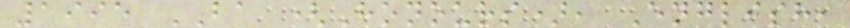1995 BA (Honours), English,
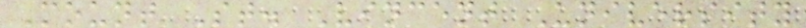Mount St. Vincent University
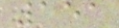151
